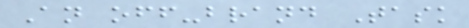An off-brand Task
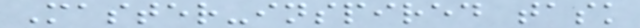Master-inspired task
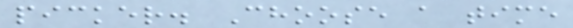picker. Choose a time
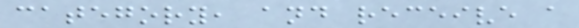category, and receive a
